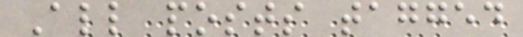All posts tagged
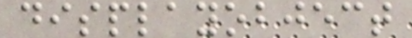displayobject
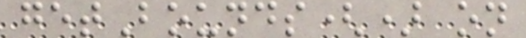getBounds() on
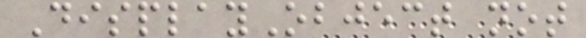DisplayObject not
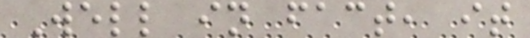Well in fact, it
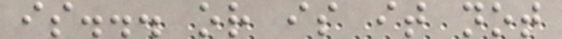is... or is it not
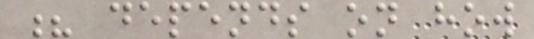? depends on how
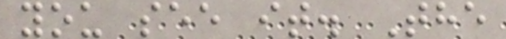you see it. The
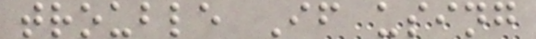trouble If using
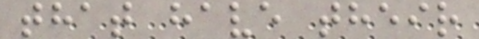that have their
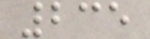235
